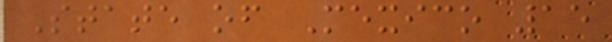State of Mexico 15
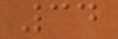34
